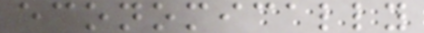economically
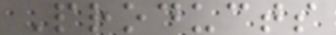Products
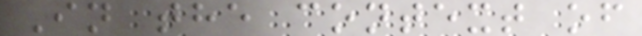In the context of
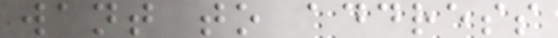want to address
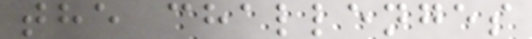the challenges
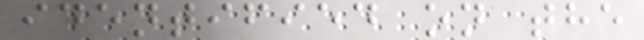identified on the
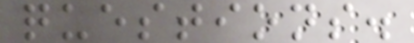questions.
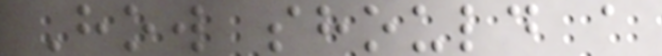How should a
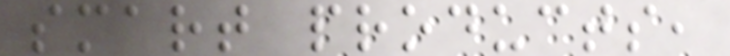smart products,
